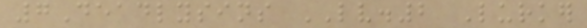7Deadlysins LV.2 Lurker
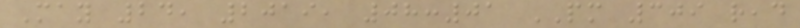May 24, 2019, 08:01 PM 309 read
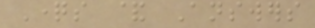Questions & Answers
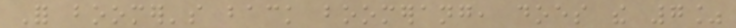For boomer's back boomerang, does the 7%
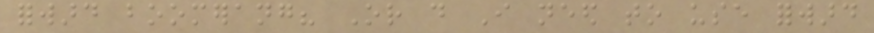forward boomerang? Or do I need to use forward
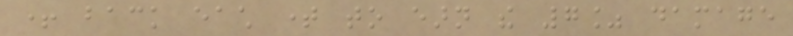+ back each time to earn the 7% damage
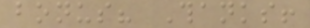bonus? Thanks!
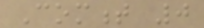Comment 0
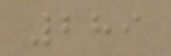289
